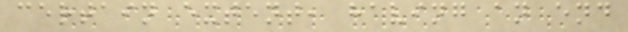certain extent, having an end
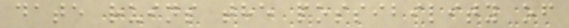date ruins the possibility of
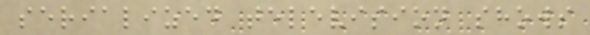serialized television shows
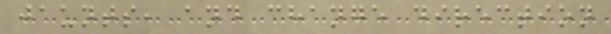jaunts, and change direction
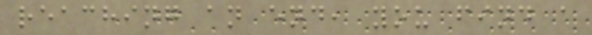reaching an end, you find a
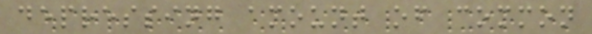depressing amount of common
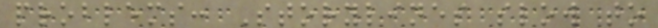problems: Storylines slow to
